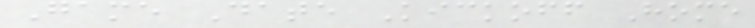Game Date Kickoff Home
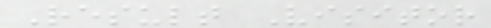Result Visitor
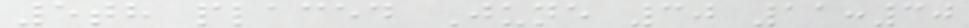5th placed June 30 11:30
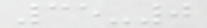35-0
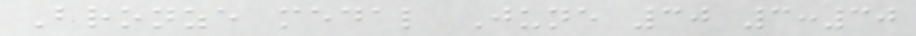Bronze medal June 30 3:30
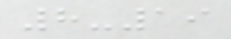8-19
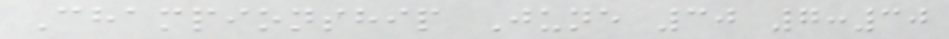Championship June 30 7:30
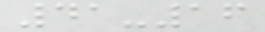41-16
